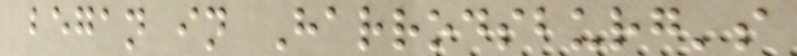began in Harrodsburg's
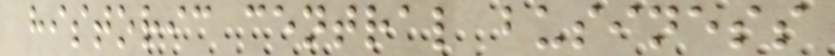historic central business
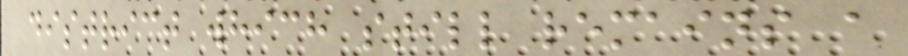district which still remains a
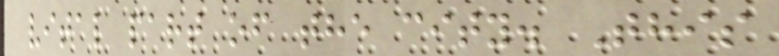vital part of the city. This
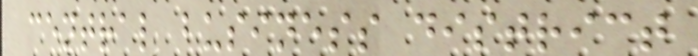central business district
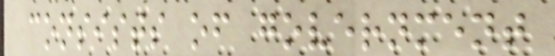consists of government
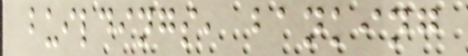buildings, banking
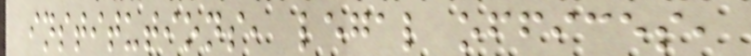institutions, legal offices,
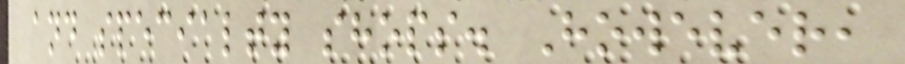and specialty shops. However,
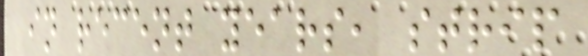in recent years, strip
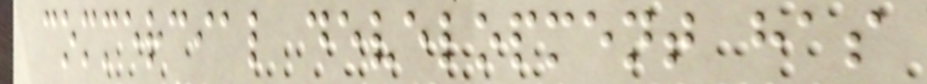commercial development has
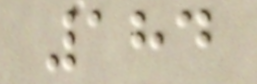184
